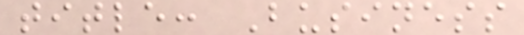title: Business
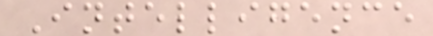Intelligence
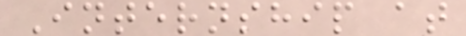Internship at
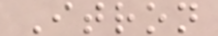Itron
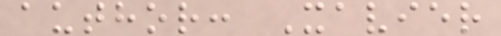author: Xavier
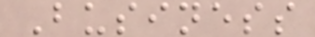Business
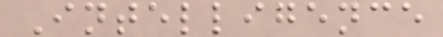Intelligence
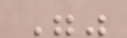""
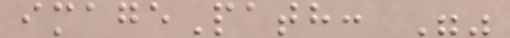imagePath: ""
